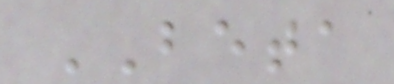BETA
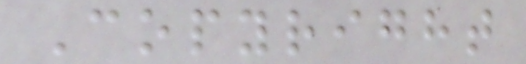Copyright
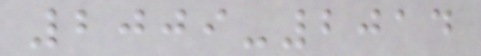2009-2014
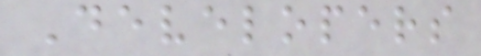Developers
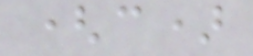(c)
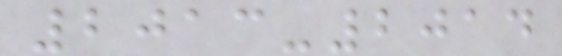2013-2014
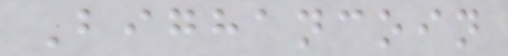Bighancoin
